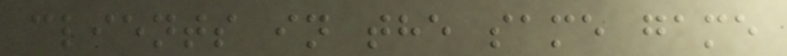clients in the same game
